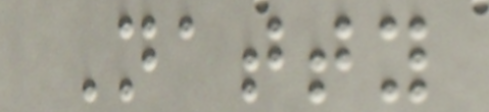Natty
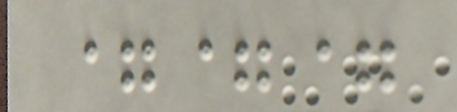===
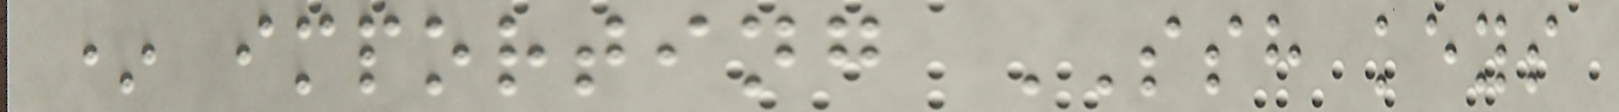* importing SSH keys
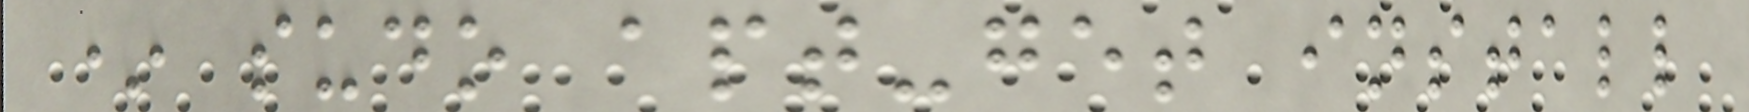* sudo apt-get install
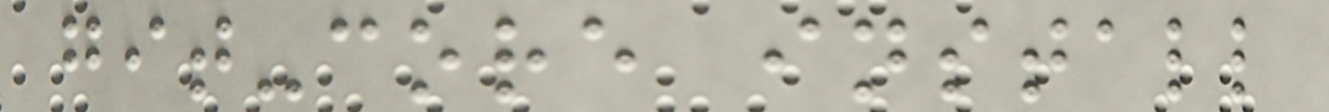git-core install
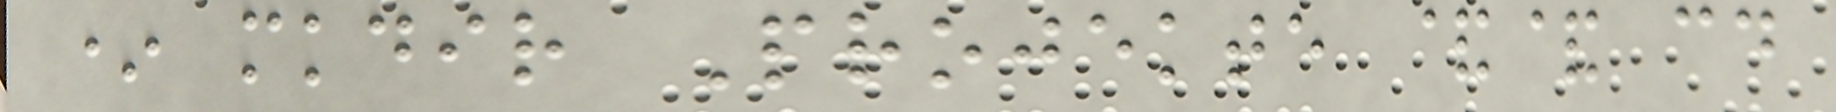* mkdir Projekte && cd
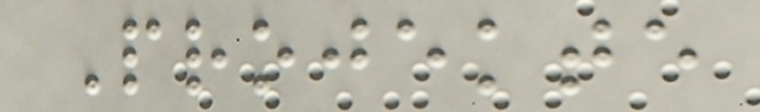Projekte
